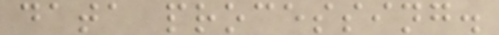data processing.
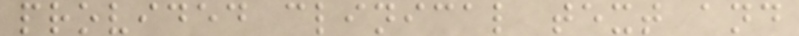provided clinical text and
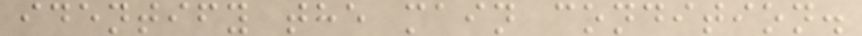identify the main condition.
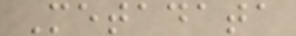Metadata
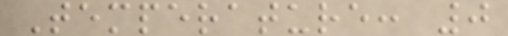Temperature: 0
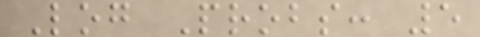Log Probs: 5
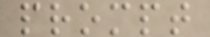prompt
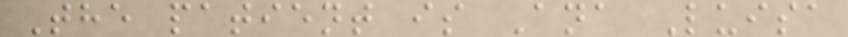The patient is Ana Luisa
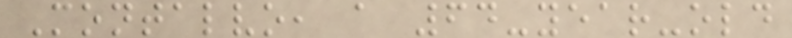Montalvo, a 64-year-old
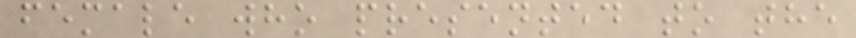female who presented to the
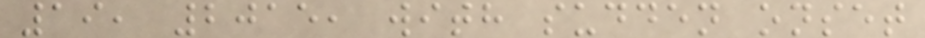19, 2015, with sudden onset
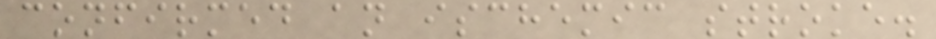confirmed an ischemic stroke.
